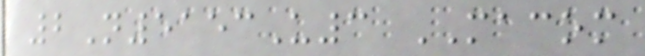2N5153U3 MACOM
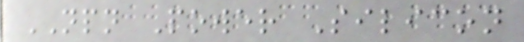NPN Power Silicon
